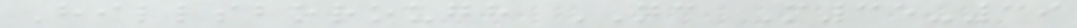Hillsborough NC M35-39
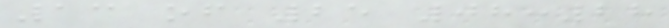13 of 25 08:28
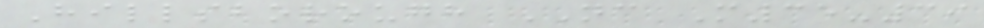Hillsborough NC M35-39
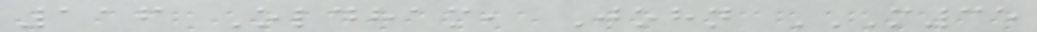116 Oldham, John M35
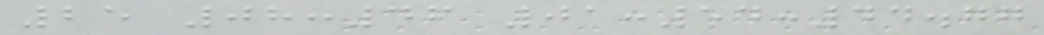25 08:46 01:54:44.77
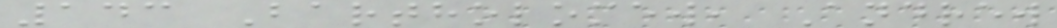143 Bartholomew, Andrew
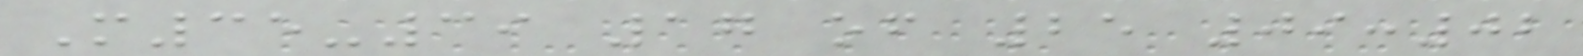M35-39 17 of 25 09:02
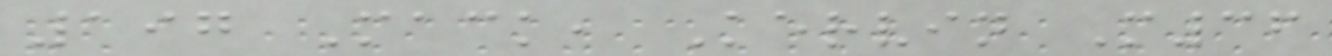197 Mack, Kervin M36
